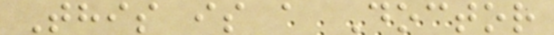This is a Doctor
